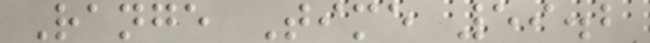Range Time 59.2
